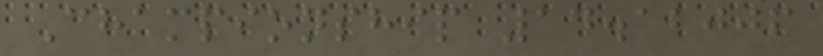Championship 14.12006
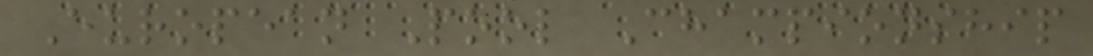European Pool Championship
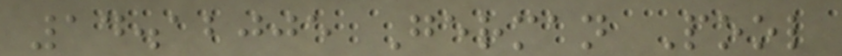14.12005 German Pool
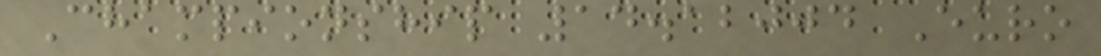Championship 14.12004 Euro
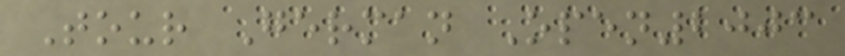Tour German Open2003
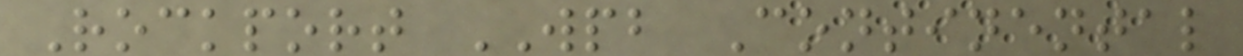Rockport WPB Continental
